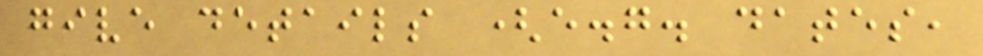give details (e.g. dates,
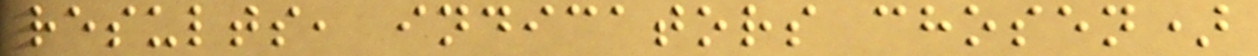results, indicators chosen)
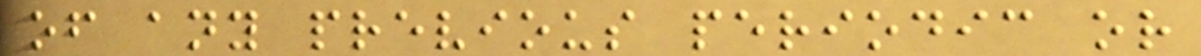of any previous periodic or
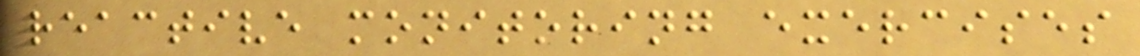reactive monitoring exercises
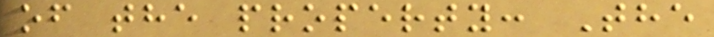of the property: The
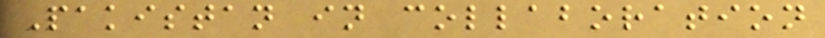Pakistan in collaboration
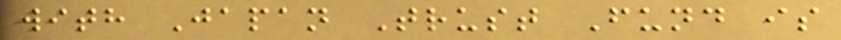with Japan Trust Fund is
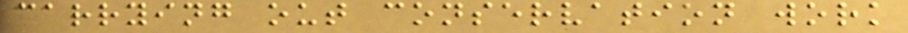carrying out conservation work
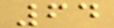64
